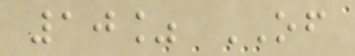10% OF
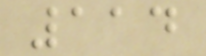114
